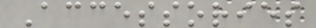Accessories
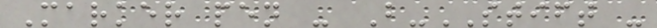Marker pen - B-STIFT -
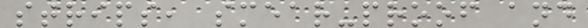strips, smear-proof and
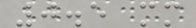0.5 mm
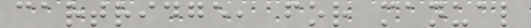cartridge, for manual
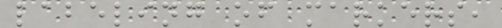labeling of markers,
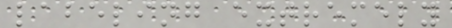labeling extremely
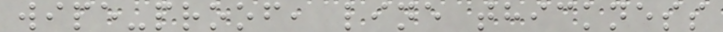wipe-proof, line thickness
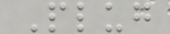Plug
